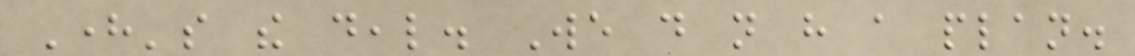Here's the deal. We do not have a plan.
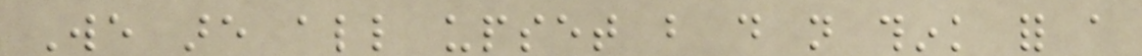We are all upset but do not think for a
